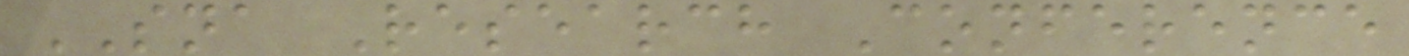SNA Research Conference
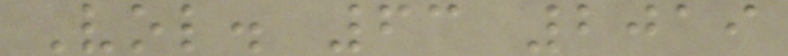Vol. 63 2019
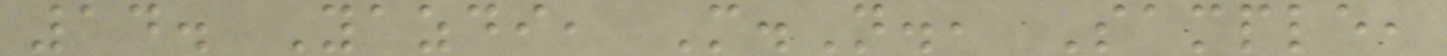14. Yazdi, M.N., Sample,
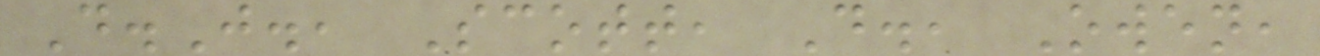D.J., Scott, D., Owen,
